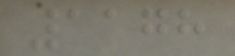1178
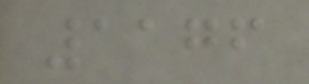1176
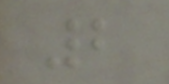2
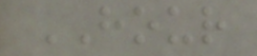HOUR
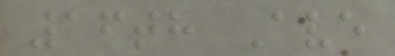16th Ave
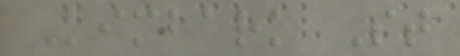Kimbark St
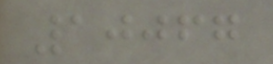10067
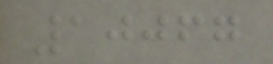10067
